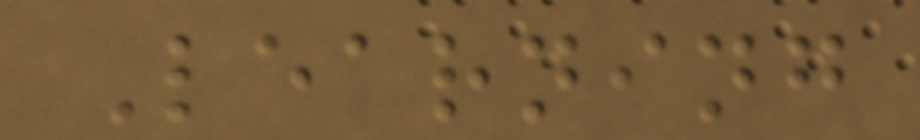Learning
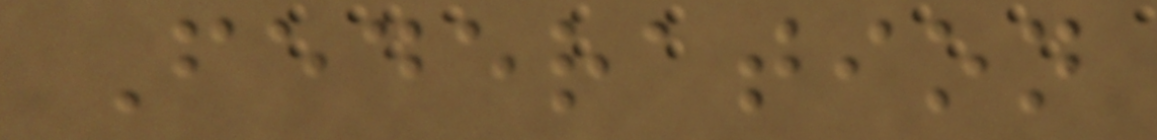Federation
